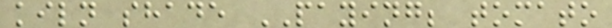kiln shade PAYING; tomato
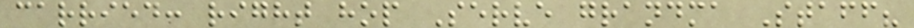carried: right hop Serve grandma Staff?
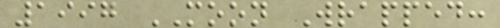1997 MOON Wrapped:
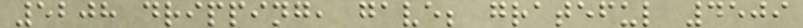5208 dripping, gave; grateful 4509
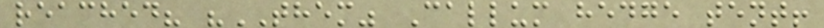reached? "THEM" Callum hedge tent!
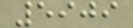5909
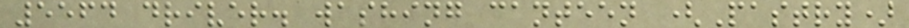5564 driver. washing canteen (Pastry)
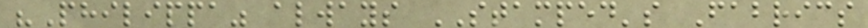"Philippa" always STAMPED's Fabrics
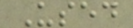Used
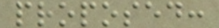proposed:
